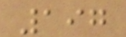197
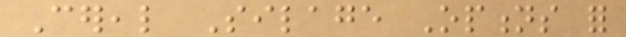Cereal Silage Options for
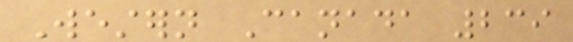Western Canada 239
